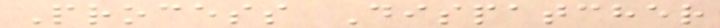Process Dispatcher
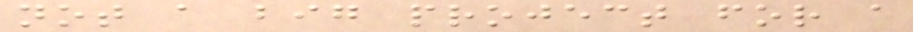not a big project for a
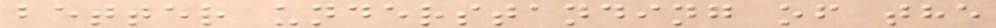better understanding of the
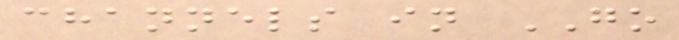channels in GO
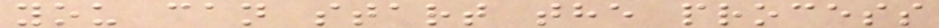you can start the process
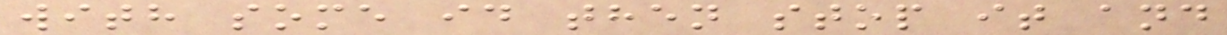with some id then stop it and
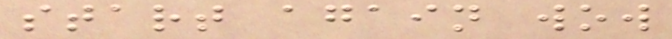start again wow
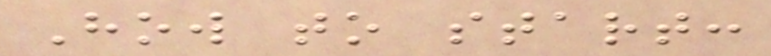How to start:
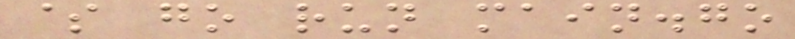$ go run main.go
